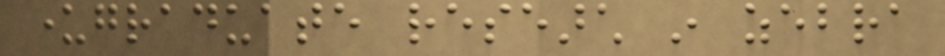undergraduate research in zebra
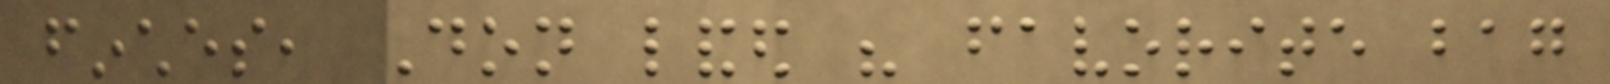finches, Don landed his favorite bag
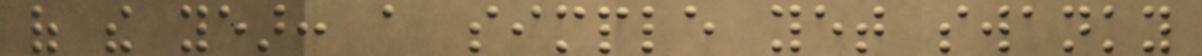of the year: a simple yet swanky
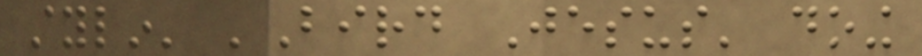stylin' 'Bird Jesus' doing
